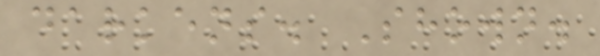darkens. Shown.
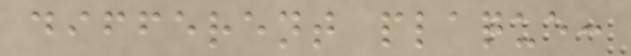different plaque:
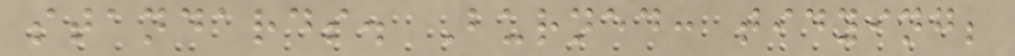standards. Burned: tidying;
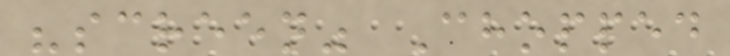"screen" Chopped
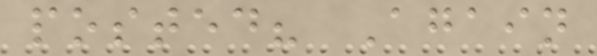posted? Again
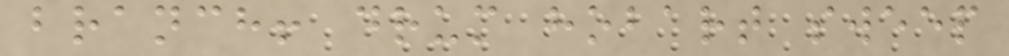branch! drum hobart sweep
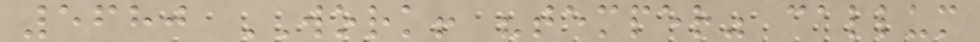5680 WORK! "temper" callum
